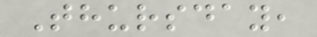Thursday,
